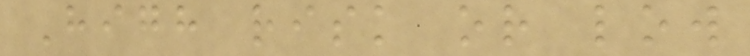High risk or low
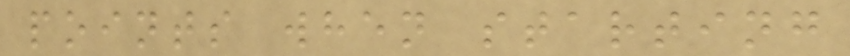points when starting
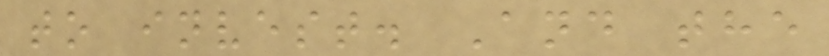to invest. And the
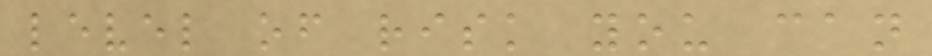level of risk you can
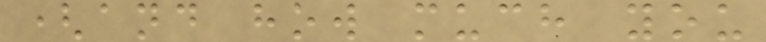(and how much you
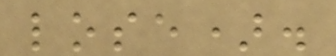lose).
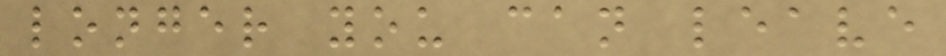longer you can leave
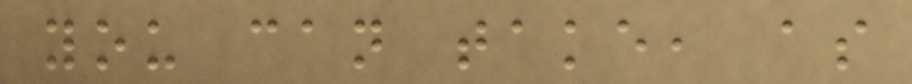you can take, as
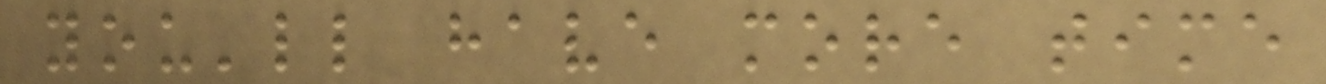you'll have more time
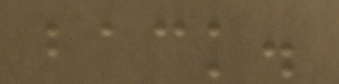back.
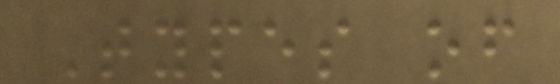Types of
